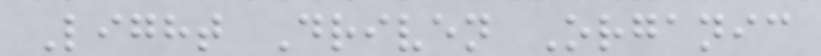Light Driven Organic
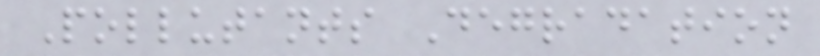Pollutants Degradation
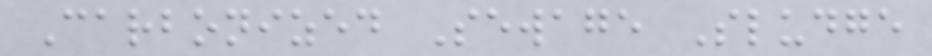Carbonized Sewage Sludge
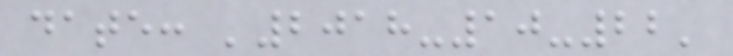date: '2018-10-22'
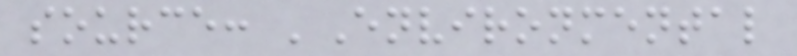source: 'Environmental
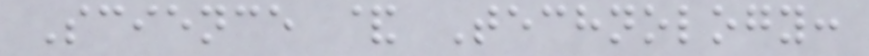Science & Technology:
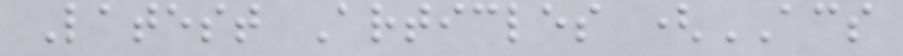Latest Articles (ACS
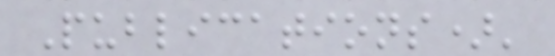Publications)'
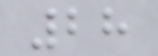28
